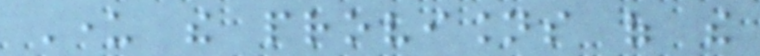Under the provisions of the
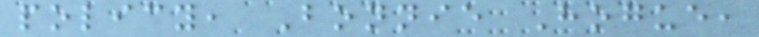policy, Bonnie Hogue,
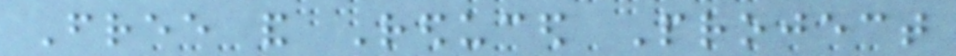Free and Reduced Project
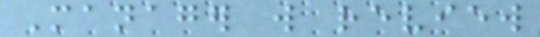Manager will review
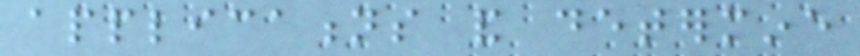applications and determine
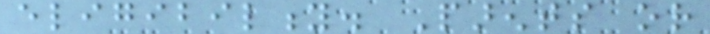eligibility. Parents or
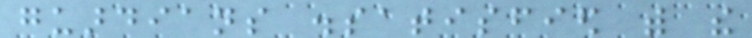guardians dissatisfied with the
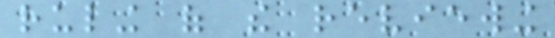ruling of the reviewing
